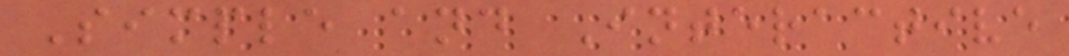Simple and Interactive
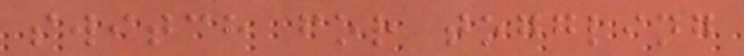switch for toggling
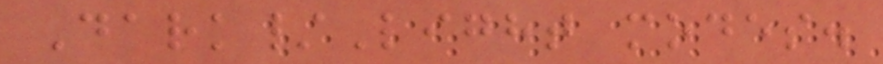Dark/Light modes.
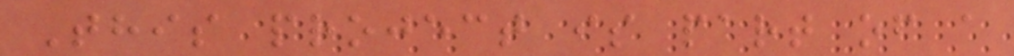This project is part of a
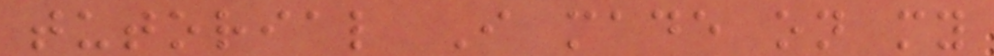tutorial I made on my
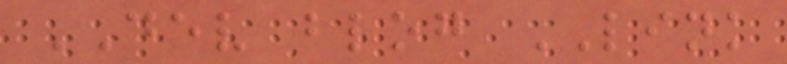DEV blog LINK
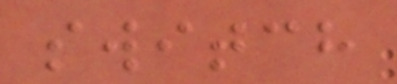switch
